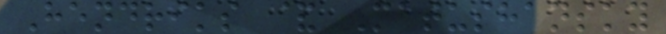Hendriks & Matushansky
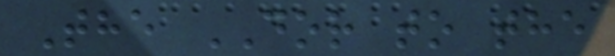The DOR to the
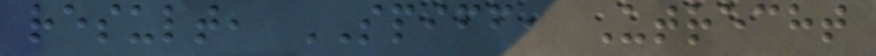result, SPIFF, Utrecht
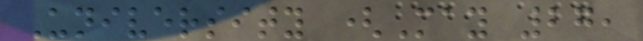University (May 27,
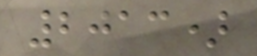2013)
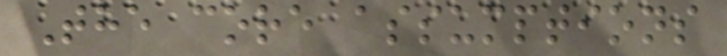The core assumptions
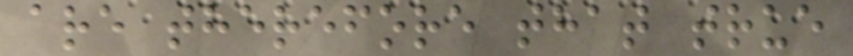are therefore that true
